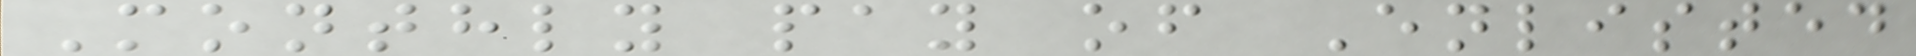Monthly pay of Enlisted
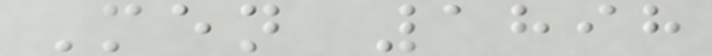Men 1898
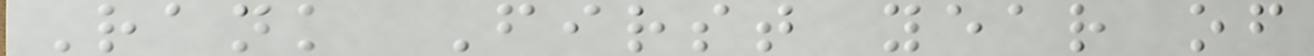Rank First year of
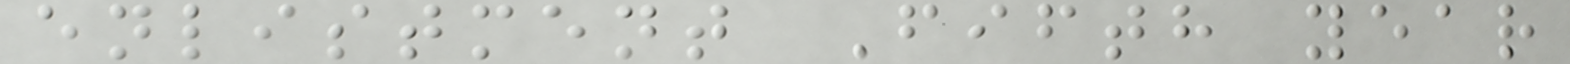enlistment Fifth year
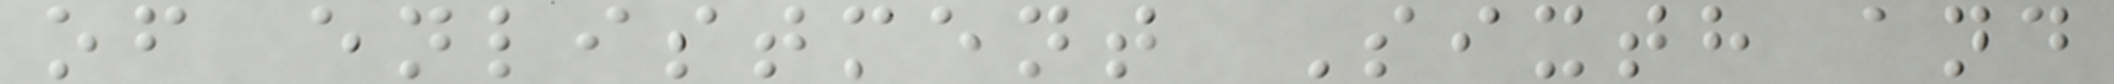of enlistment Sixth and
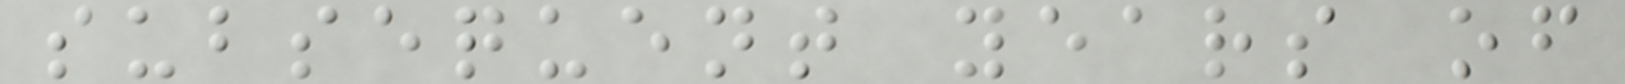subsequent years of
